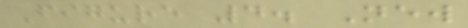Figure 4. New
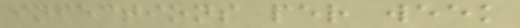infections per week
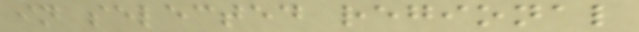in selected regional
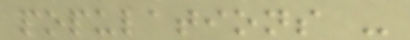populations -
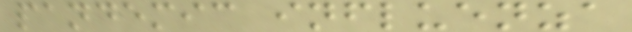pandemic influenza
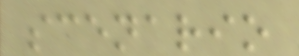scenario
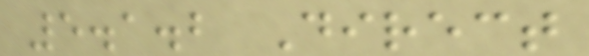5.1.2 Direct
